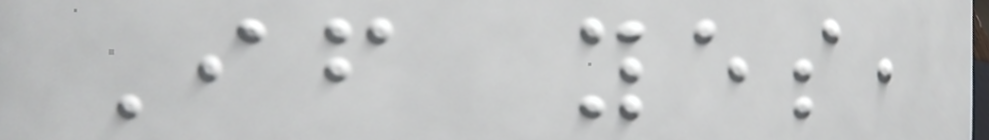If yes,
